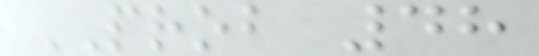PROB 48
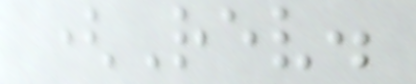(Rev.
